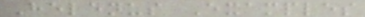Helenus Examples
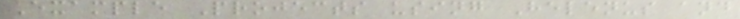Example Projects using Helenus and
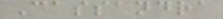Cassandra
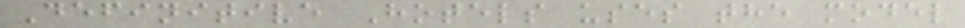Definitive Hotels uses the model
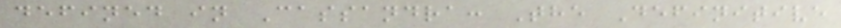defined in Cassandra: The Definitive
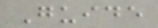Guide
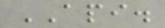API.
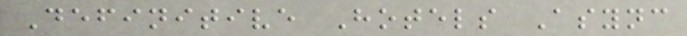Definitive Hotels Async
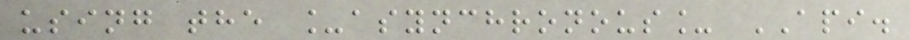using the _asynchronous_ API.
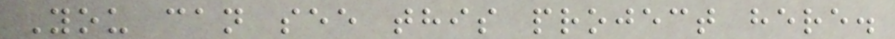You can see this project here.
